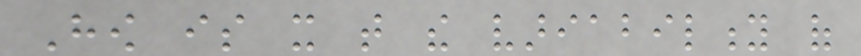How is it that the variability of
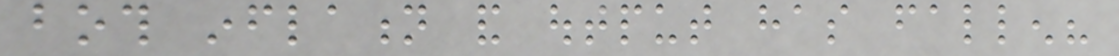both inflation and output has fallen?
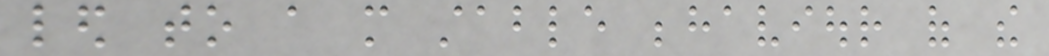led to a more stable behaviour of the
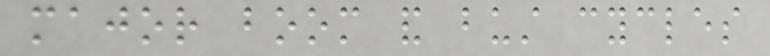major boom and bust cycles
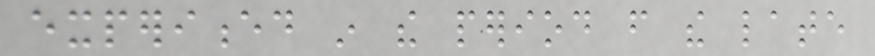experienced in the period from the late
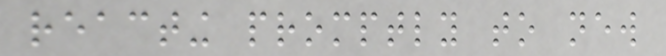reacting promptly to new
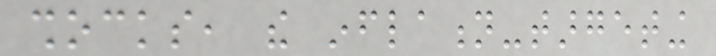shocks, the inflation-targeting
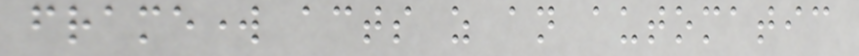framework acts as an automatic
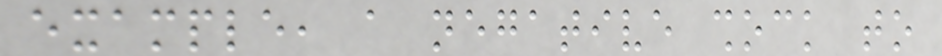example, a negative shock to
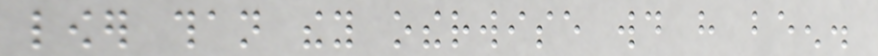lower than they otherwise would have been.
